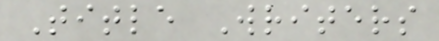Title Writers
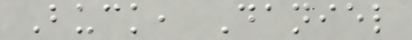Buck, Daniel
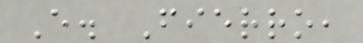E. Fierro,
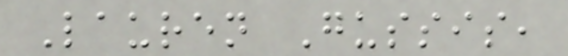Lauren Gussis,
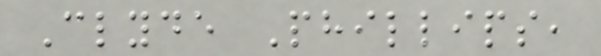Clyde Phillips,
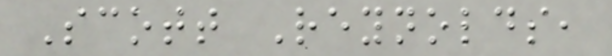Scott Reynolds,
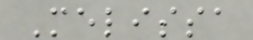Melissa
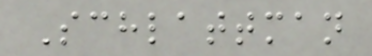Schlattman
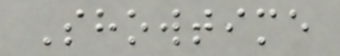Showtime
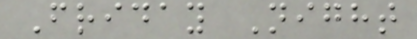Friday Night
